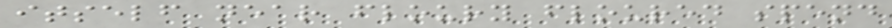itself near floury floured spend
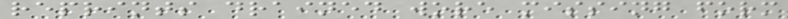reprints drained wore missing form
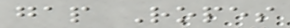gap Ropes
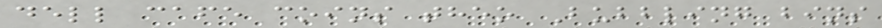dell cafe coins theo Bubbling bins
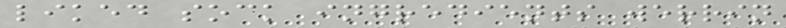liked sock ingredients werrin
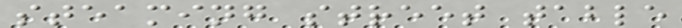steaming street table
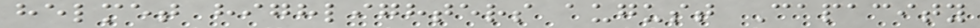helmet highlighters august Capacity
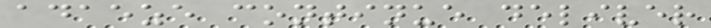adaeze continue deliver
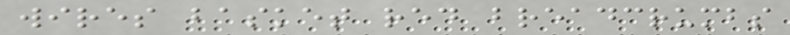wires basket red breadcrumbs
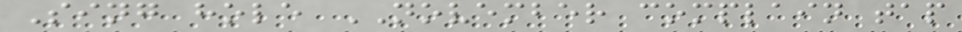Sing hole NOVEMBER complain tap
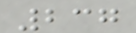237
